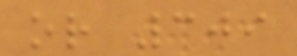or 309
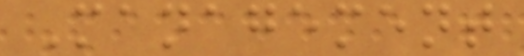Management
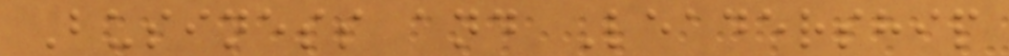Business and Leadership
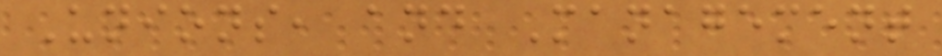Unions, and Management
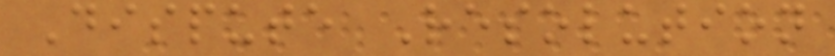Dispute Resolution
